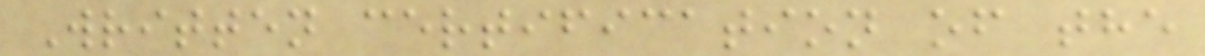Written certification of the
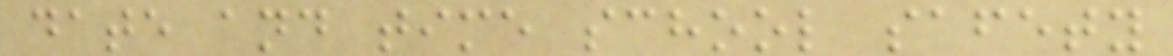date and time school safety
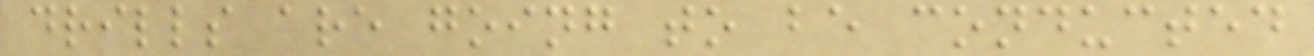drills are going to be conducted
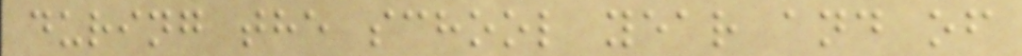during the school year and of
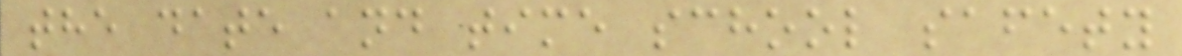the date and time school safety
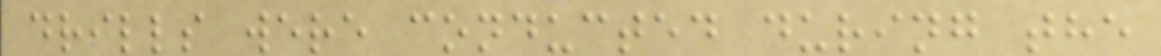drills were conducted during the
